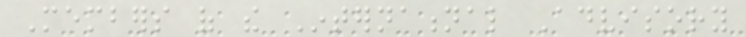Members of the International Advisory
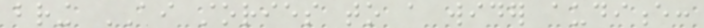bring AI stories to a wider audience:
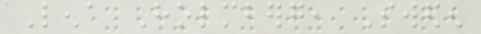Lena Holmberg, Sweden
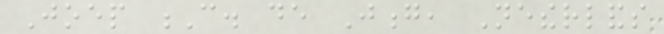Joep C. de Jong, Netherlands
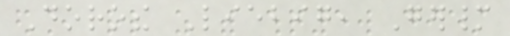Dorothe Liebig, Germany
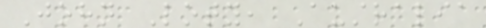John Loty, Australia
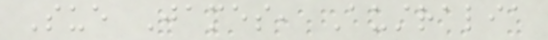Sue James, Australia
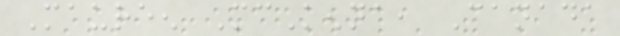Maureen McKenna, Canada
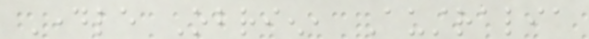Dayle Obrien, Australia
